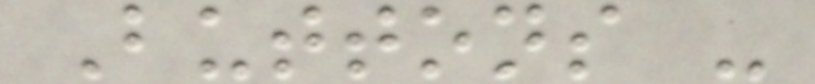Buttons -
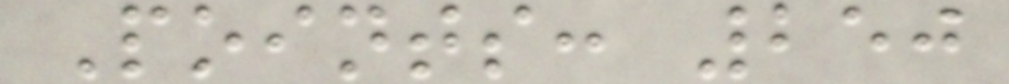Points: 250
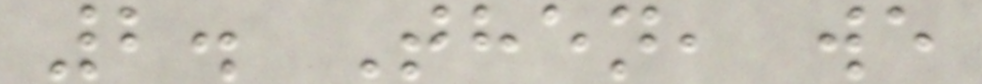2. Then, we
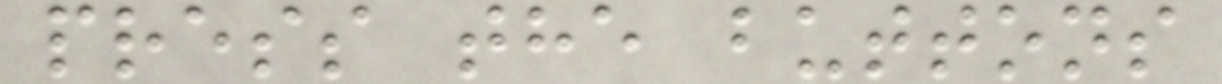press the buttons
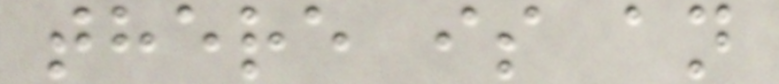there is an
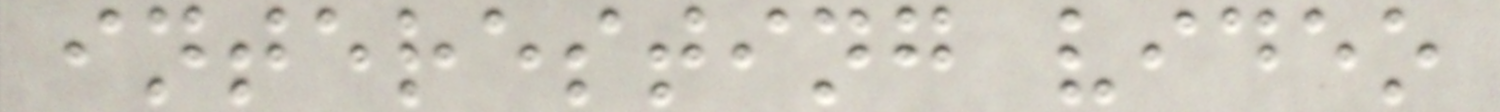interesting video
